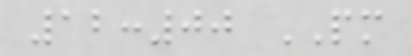12:00 PM
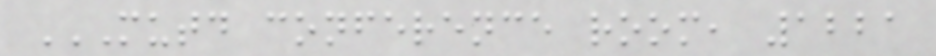MUTD CONFERENCE ROOM, 1221
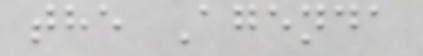the Agenda
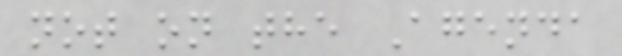not on the Agenda
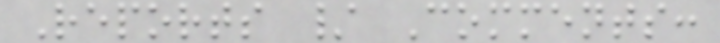Reports / Comments:
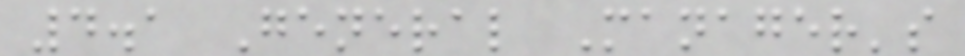4.1 General Manager's
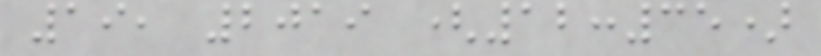19, 2019 (12:35)
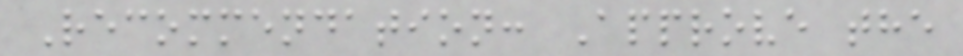Recommendation: Approve the
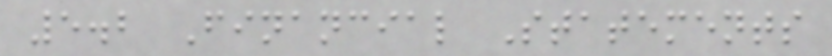5.2 Financial Statements
